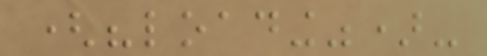("loading")-
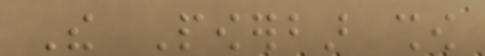The Powerbar show
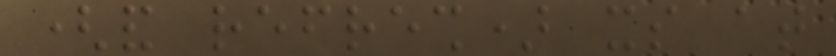(and refresh) its at
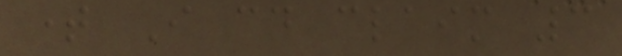time I could claim 3
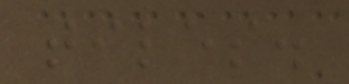tiles.
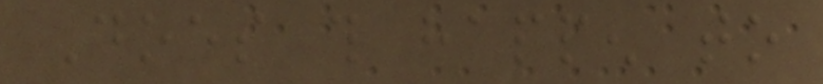Does this happen to
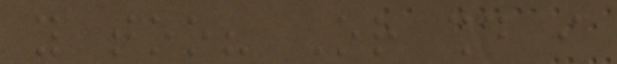you too? Or should i
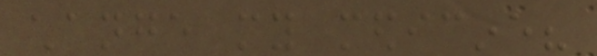change my medicine?
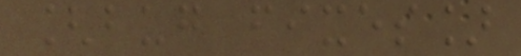[bug fixes]
